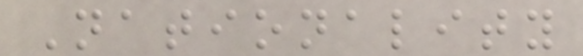Nationality
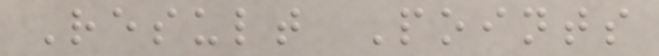Result Points
